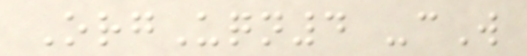OrgUqn4 -cW
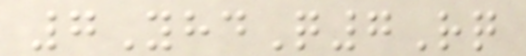7YhdQ7Rq
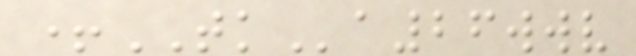+TKa26wwv
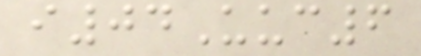i04Uuc6
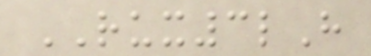RUX3lH
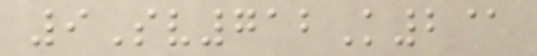9Sv712K2@
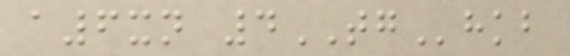a6xn 4TGhkb
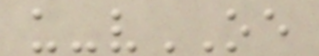u-vOE
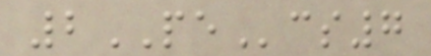2PEcs7
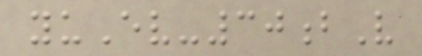yuEv-30bV
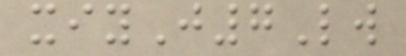xiyJ7Lw
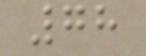78
